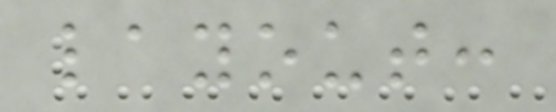layout:
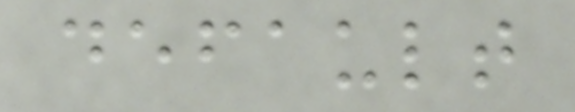default
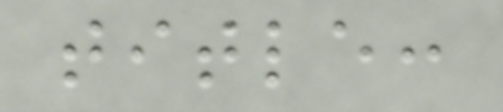title:
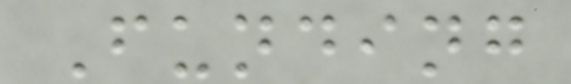Funding
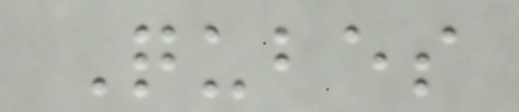Qubes
